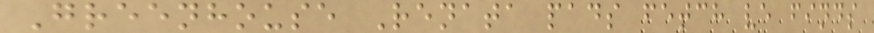Greenhouse Renata pads fetch ve finds
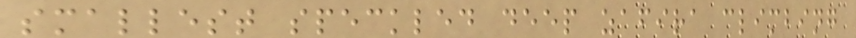smallest speckled deep zafira climbing
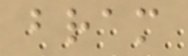bram
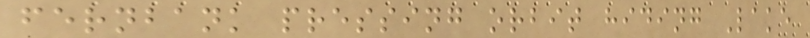fernbank pressing orbit hiding Lake
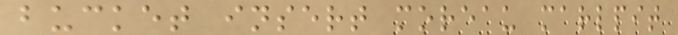bucket insert moreau marlpit
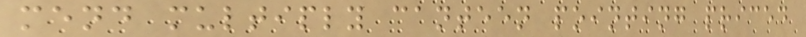mend multiply canteen pointing priced
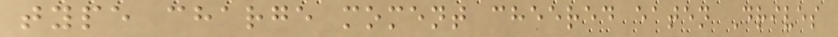type charge moment cheered eaten Drives
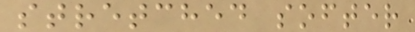stretched softer
